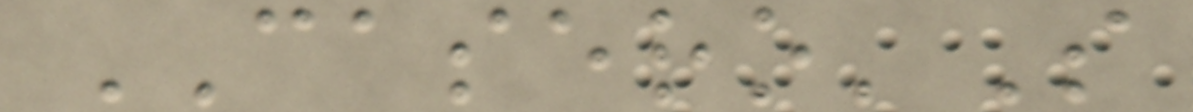CASERO'S
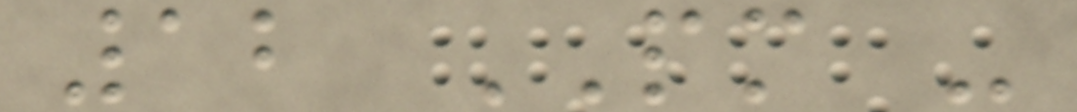12 PM -
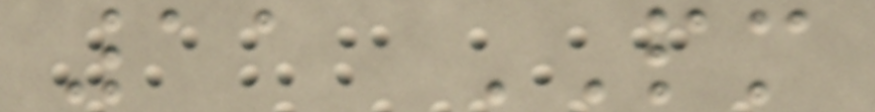11 PM
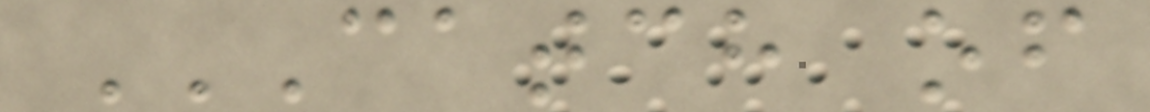CATCH OF
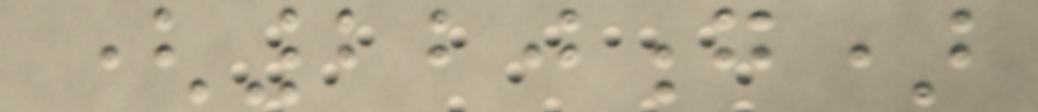(220g)
